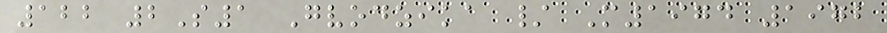122 2S1 Gvodzika / M1974 1972
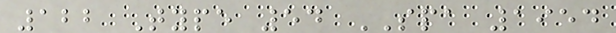122 Type 54 SPA 1954
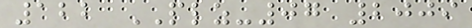122 PLZ-07 2009
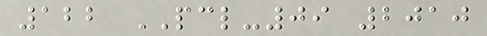122 PCL-09 2010
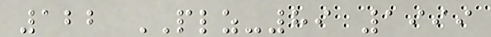122 PLZ-89 1999
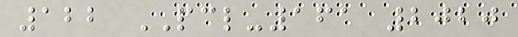122 PCL-161 2020
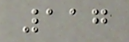117
